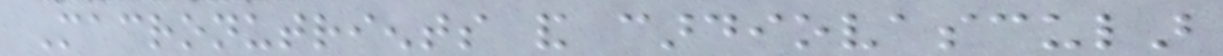Macronutrients and cardiovascular
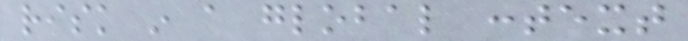risk in a global context
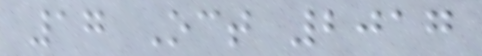17 Oct 2017
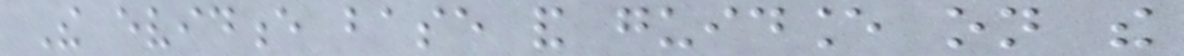The evidence base and guidance on the
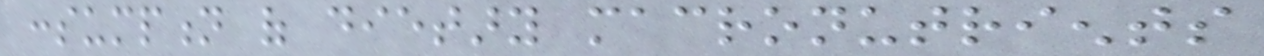consumption of dietary macronutrients
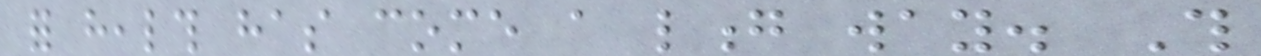for health has come a long way. This
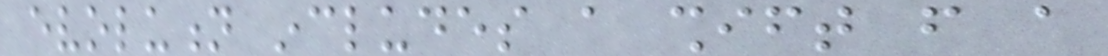evolution includes a shift from a
